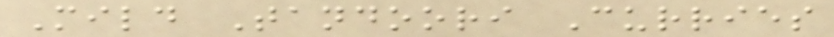Mild Tandoori Curries
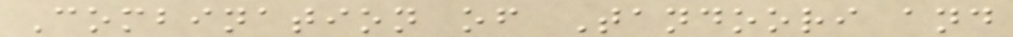Combination of Tandoori and
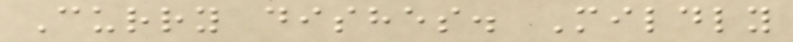Curry dishes. Mildly
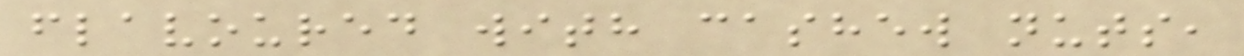flavoured with cashew nuts,
